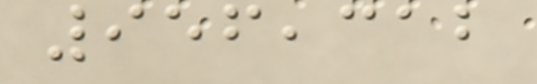956,312
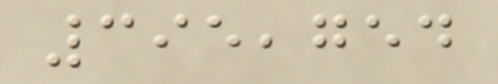395,754
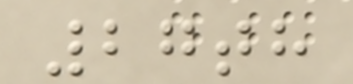27th
